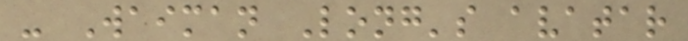- Waiman Long's avatar
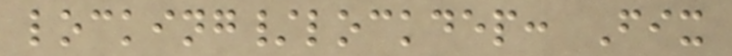locking/lockdep: Fix
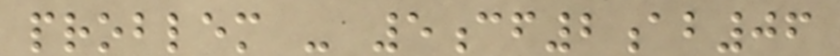problem - 5cf2ab06
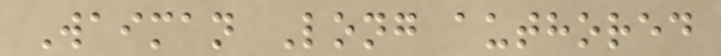Waiman Long authored
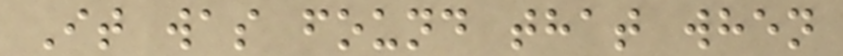It was found that when
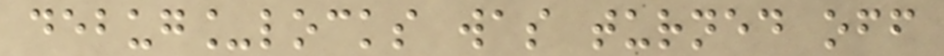debug_locks was turned off
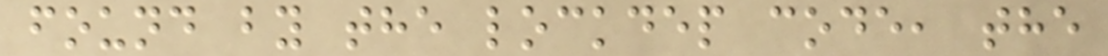found by the lockdep code, the
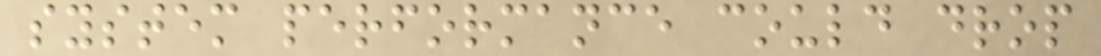system performance could drop
